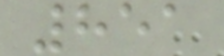851
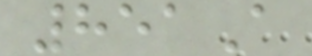851A
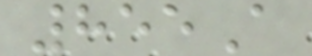855A
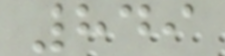849
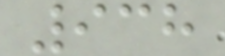938
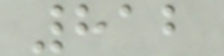812
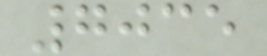7035
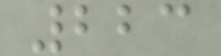223
